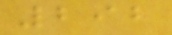292
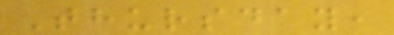Thursday,
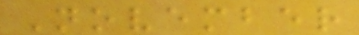November
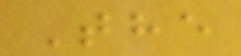The
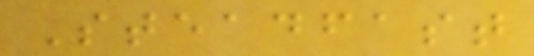Steadfast
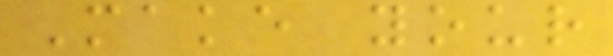Make your
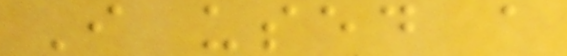I used a
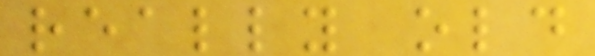really old
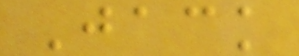Jack
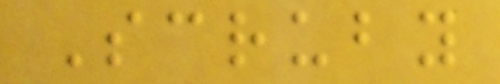Scruby
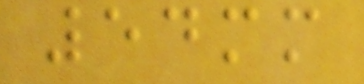54mm
